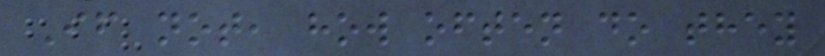If not, how often do they
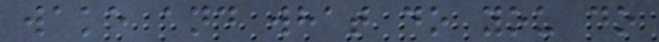wake and what do you do
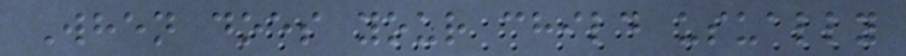When does your child usually
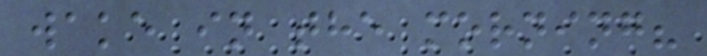wake in the morning?
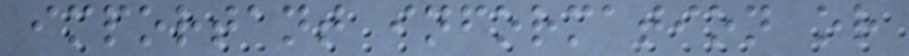important information or
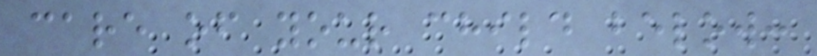care of your child below:
